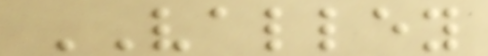VALLEY
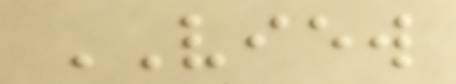VIEW
